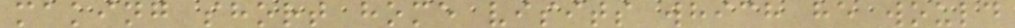making short home visits which he would
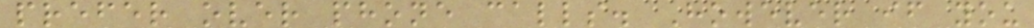prefer over phone calls. However if you
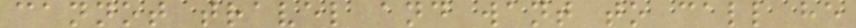cannot travel and want to call he
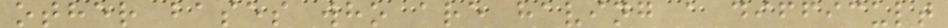other bases who are having a difficult
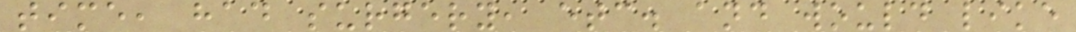time, had surgery, etc. and would like
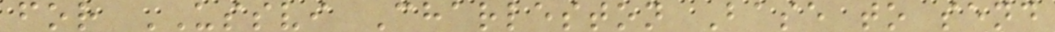for USSVI Charleston Base to send
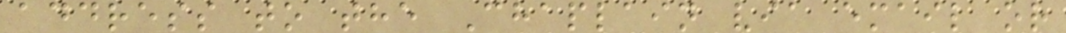address to the Chaplain via email or
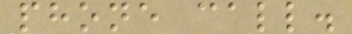phone call.
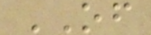OF
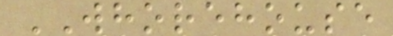WHOREHOUSE
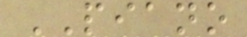PIANO
